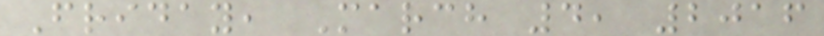Friday, March 4, 2016
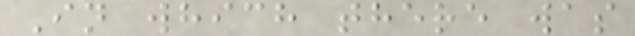In which there was
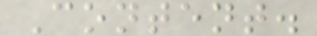Content.
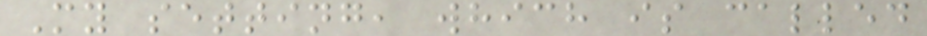My setting, which is called
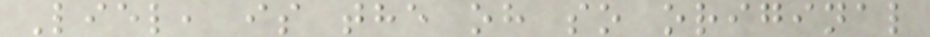Liel, is the oh so original
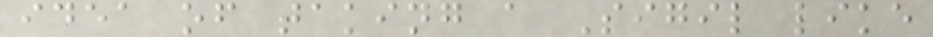idea of taking a Sigil like
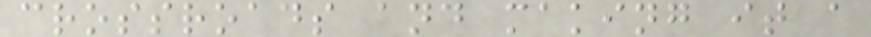crossroads and making it a
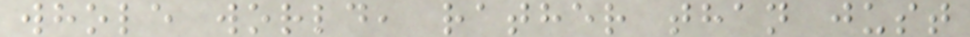whole world, rather than just
